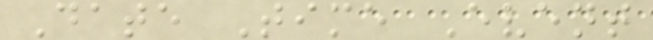Date Time Event
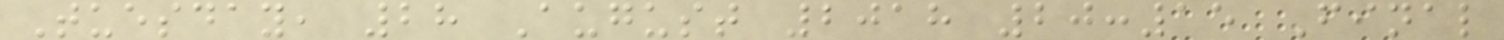Tuesday, 28 August 2018 20:15 Final
